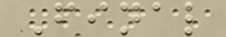Final
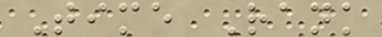Time Rank
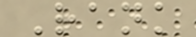Rank
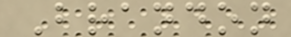Brandon
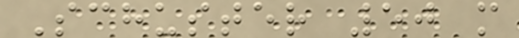Schuster 50 m
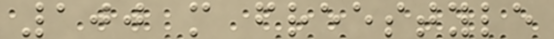100 m freestyle
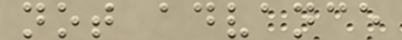not advance
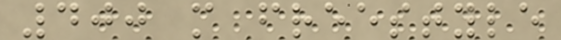400 m freestyle
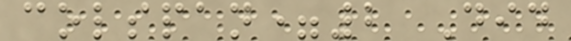colspan=2 Did
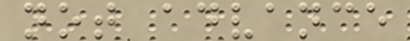not advance
